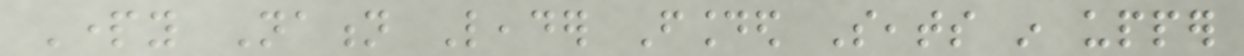Party Nation Leader Founded Seats in upper
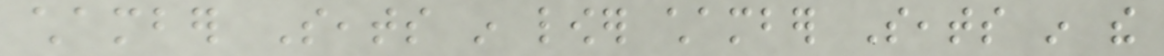chamber Seats in lower chamber Seats in the
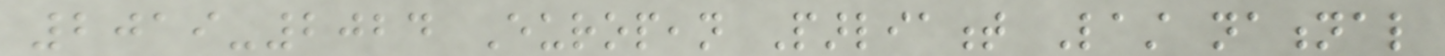2019-2024 European Parliament Last national
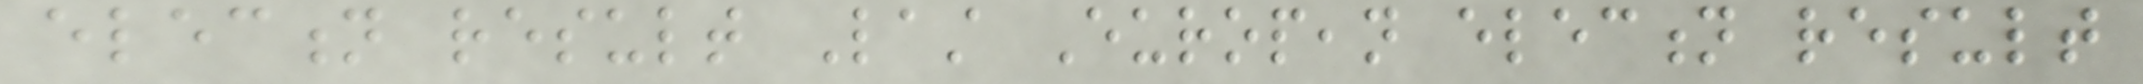election result Last European election result
